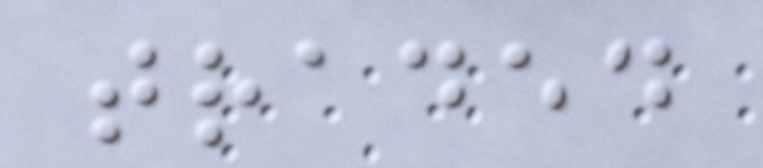traded
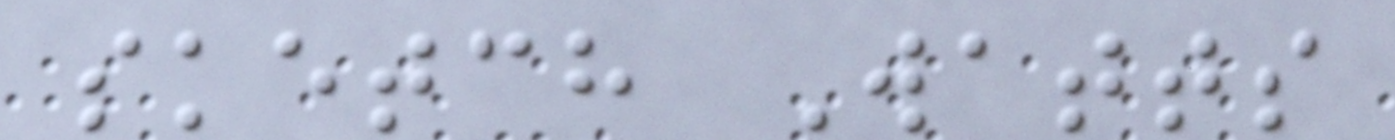sketch Watts
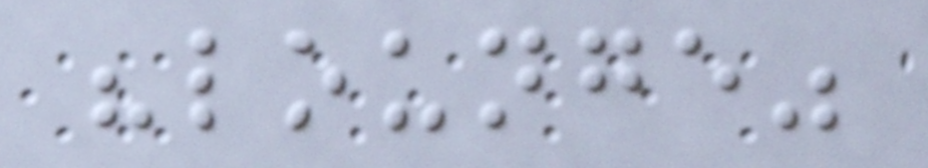"lounge"
